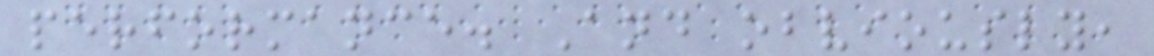performance. And obviously,
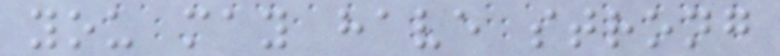you may have strong
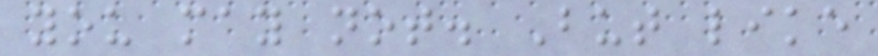you may not. But like
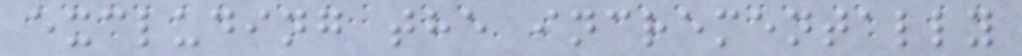excluding the incrementally
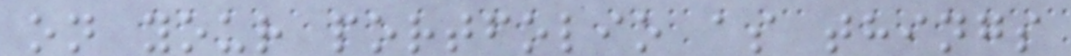on your portfolio as things
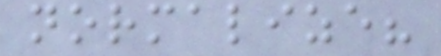normalize?
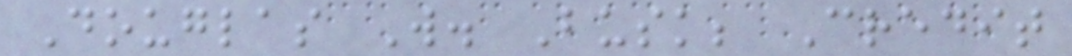Douglas W. Busk; Credit
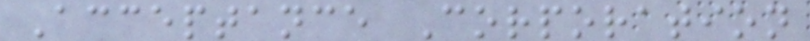Acceptance Corporation
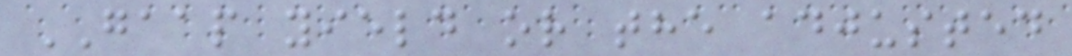GAAP yield or the adjusted
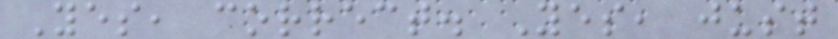Yes, correct. Yes, just
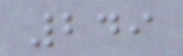249
